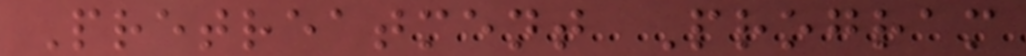Pretreatment Program
